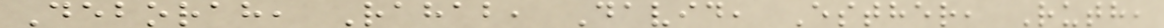Deborah, Rahab, David, Esther, Ruth,
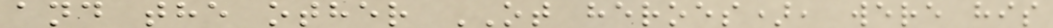and the other OT heroes), were his
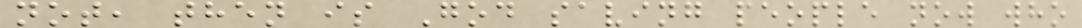not, then is God saving people now who
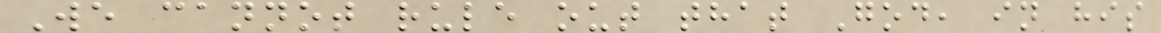We cannot rule out that God, in his
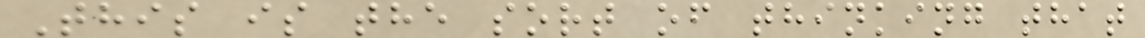This is the sort of thinking that
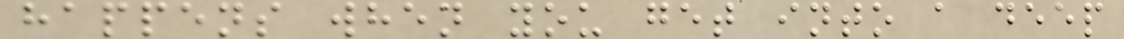happens when you get into a deep
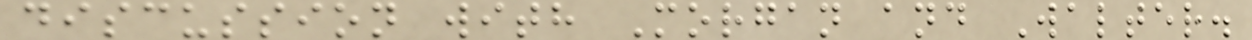discussion with Morgan and Walter.
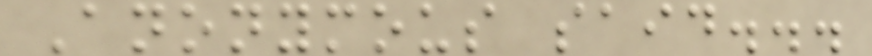Anonymous said...
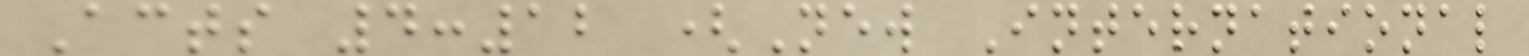Acts 4:12 (New International
